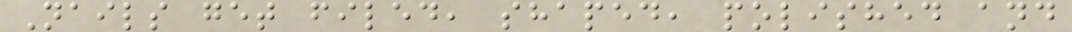Nails get filed, shaped, polished and
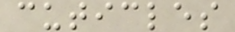cuticles
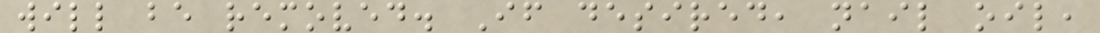will be removed. If desired, nail oil,
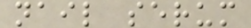nail serum
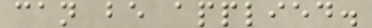can be applied.
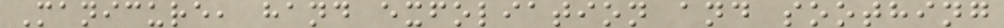Manicure, hand exfoliation and soothing
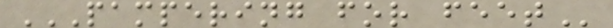PAMPERING FOR FEET
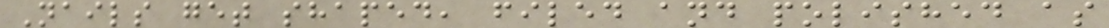Nails get shaped, filed and polished as
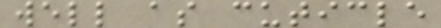well as cuticle
